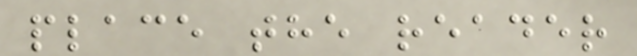place the reader
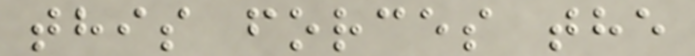this forces the
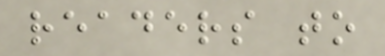readers to
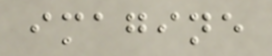imagine
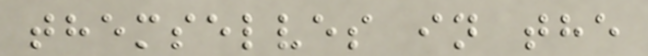themselves in the
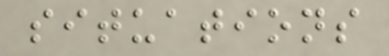situations
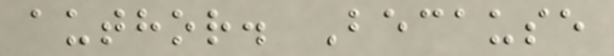author. Because
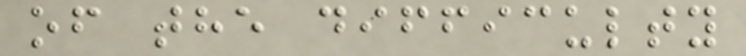of the difficulty
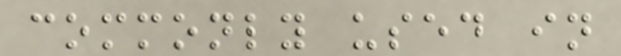commonly used in
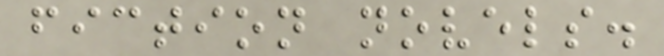fiction novels.
